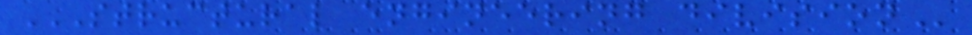STRUCTURAL ENGINEERING DIVISION
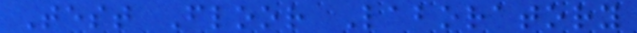Test Floor Laboratory
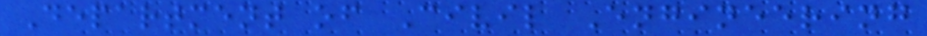Department of Civil Engineering
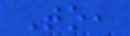To,
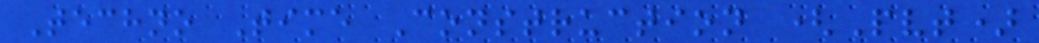Techno Time Construction (Pvt)
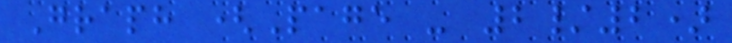Graph (Page - 2/2)
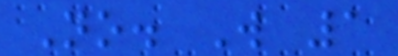No. W 1
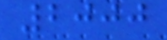2000
